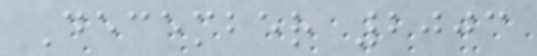December 2003
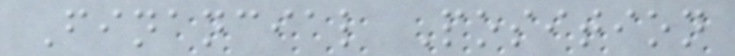Financial Position
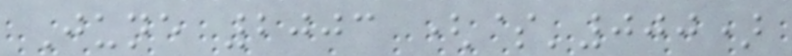June 2003 ($'000)
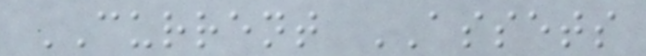CURRENT ASSETS
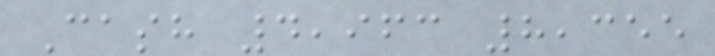Cash 4,963 8,355
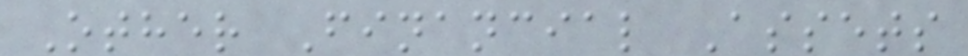Other Financial Assets
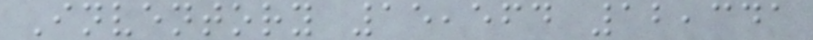Inventory 15,564 12,341
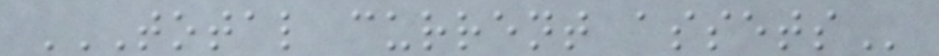TOTAL CURRENT ASSETS
